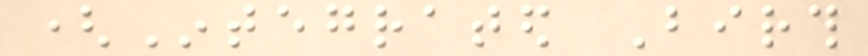(Integrated Birth
